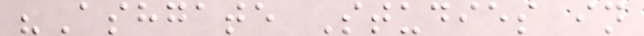"Ashgate Studies in
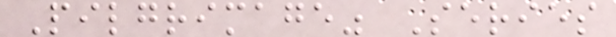Pilgrimage" Series
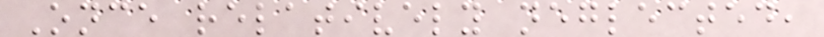Once relatively neglected,
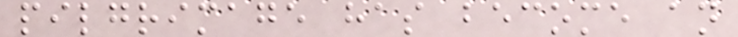pilgrimage has become an
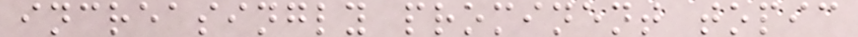increasingly prominent topic
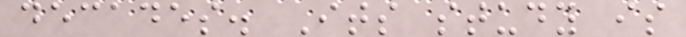decades. Its study is
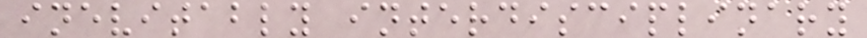inevitably interdisciplinary
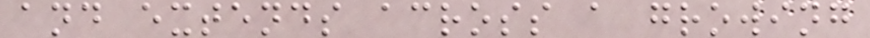and extends across a growing
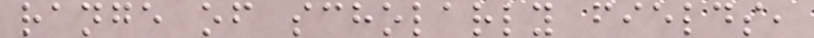range of scholarly fields,
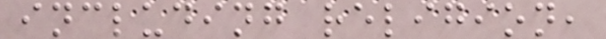including religion,
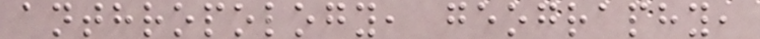anthropology, geography,
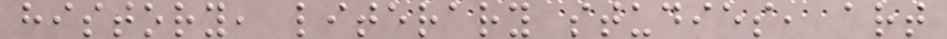history, literary studies, art
